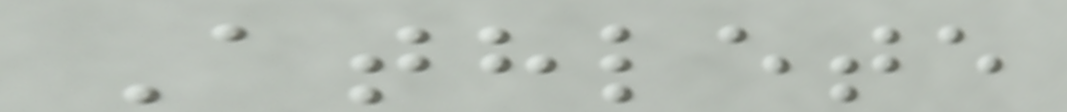Athlete
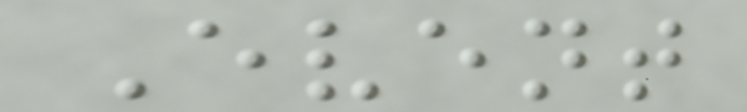Event
